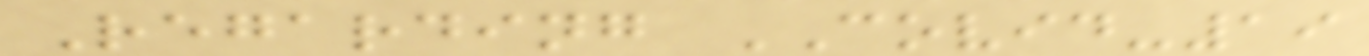Regarding COVID-19
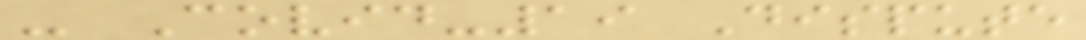- Covid-19 Dispute
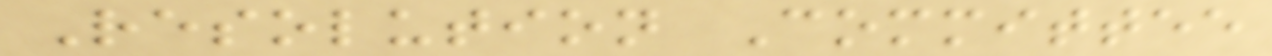Resolution Committee
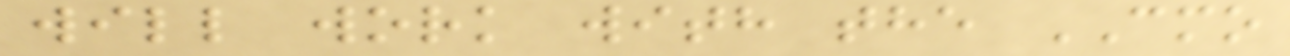will work with the CMO
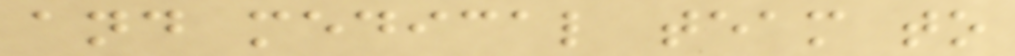and medical team to
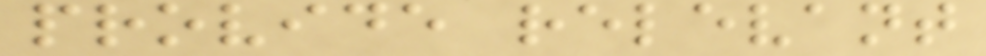provide relevant
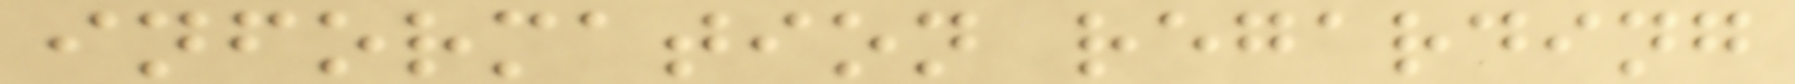information regarding
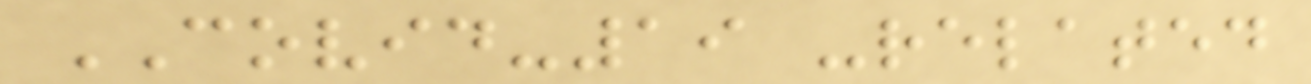COVID-19 -related
